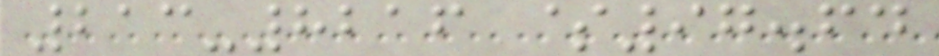213-8216 $97.64
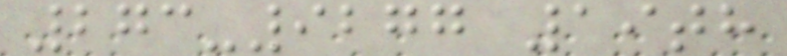273-9277 19th
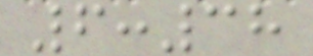6:38
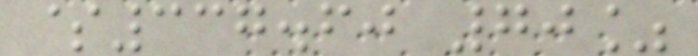$337.60 70%
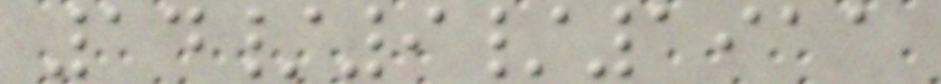14/9/1911
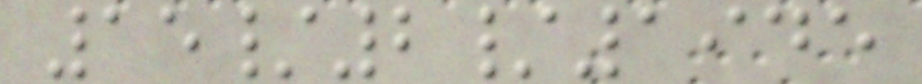15/2/1945
